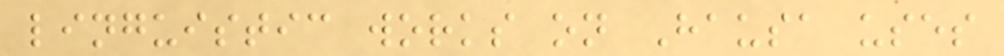linguistic works on Hausa uses
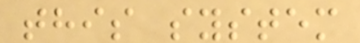this system
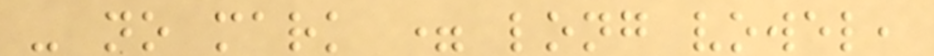- no mark = long vowel,
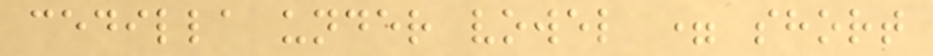cedilla under vowel = short
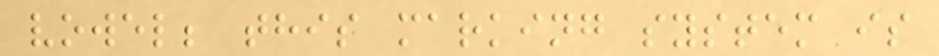vowel; this marking system is
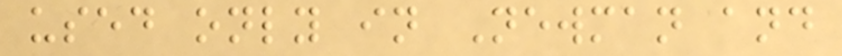used only in Newman and
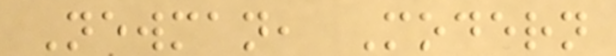Newman, Modern
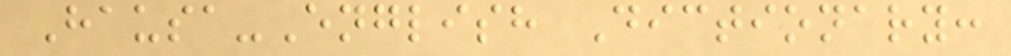Hausa-English Dictionary:
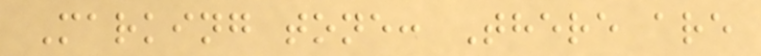Marking tone: There are
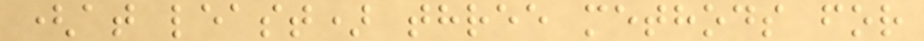(at least) three methods for
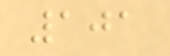101
